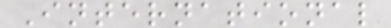International
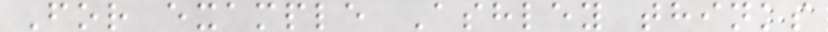For example Ashley thinks
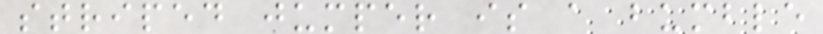striped jumper is a bumble
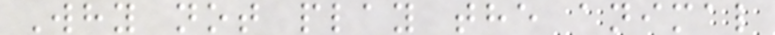Why not play the animal
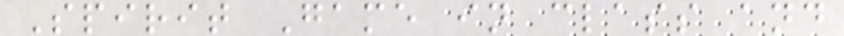Spirit Game in class and
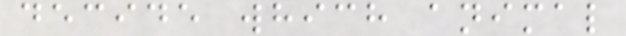decide which animal
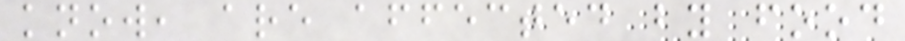know, are affected by food
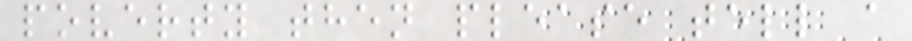poverty then please tell a
